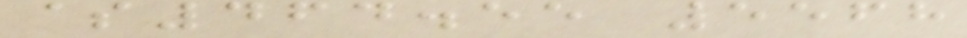$464.55 5568
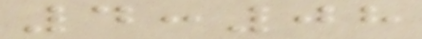4:08
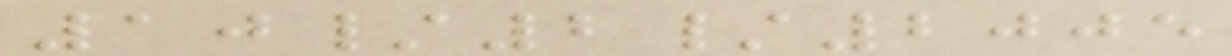10/2/2005
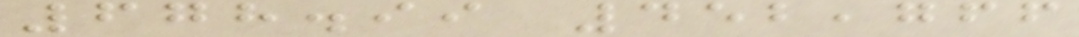678.99 452,766
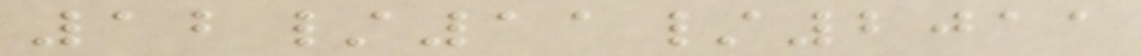12/11/2011
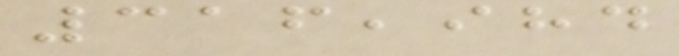316,984
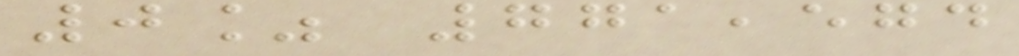0% 771,574
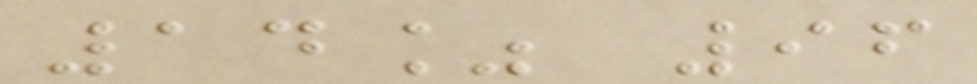14% 96
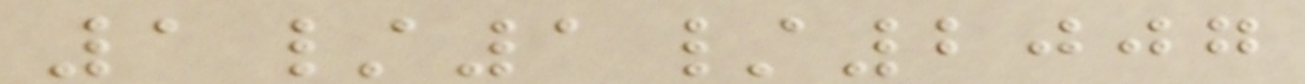1/1/2007
